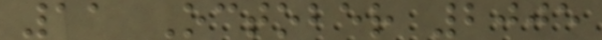11 October 2005
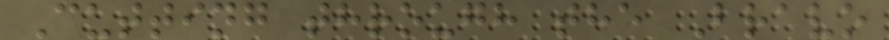Cutting through the Bravo
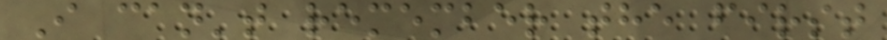I can't remember the first
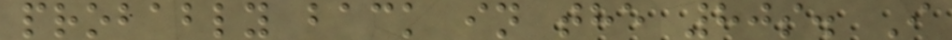probably back in the 80s. I
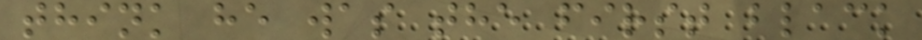think he was the first black
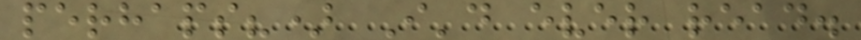perhaps?) I'd ever read.
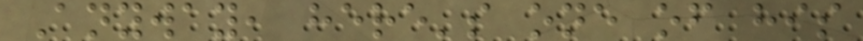Anyway, here's one of his
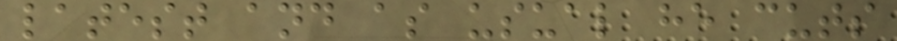latest and as usual he cuts
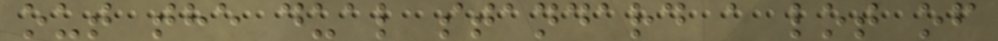out the dual standard a lot of
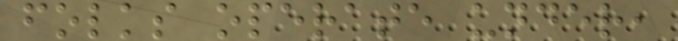folks operate under,
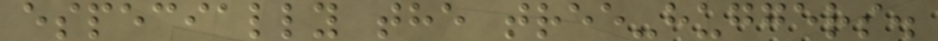especially the tree-huggers.
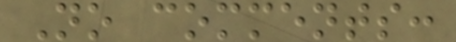No comments:
